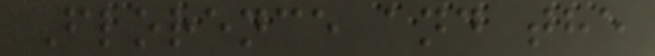Florence and the
